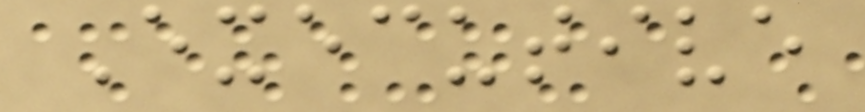Executive
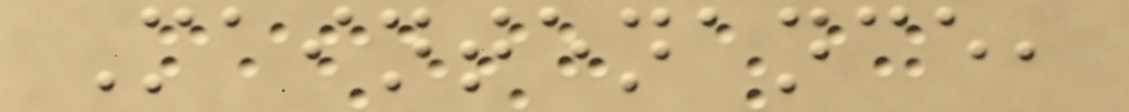Maintenance,
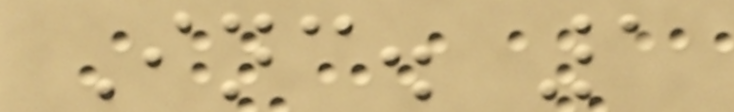Inc. 1
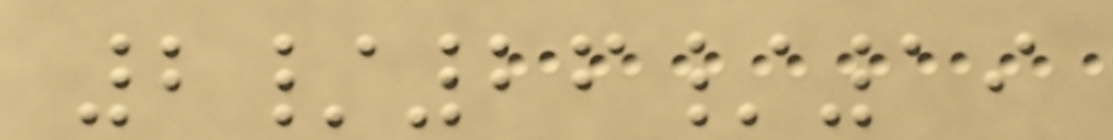2/26/19
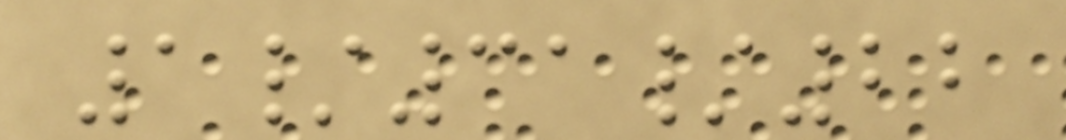1/31/22
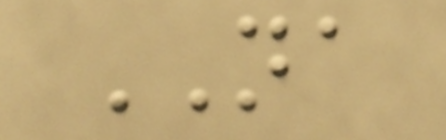NA
